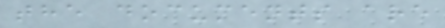the documents are
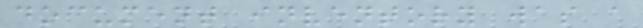document inventory was a
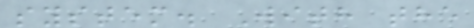system. With the
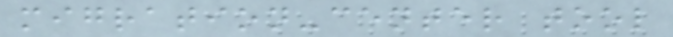migration-center tool
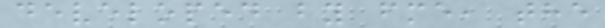developed by fme, the
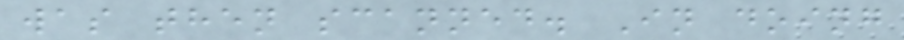was then scanned. In doing
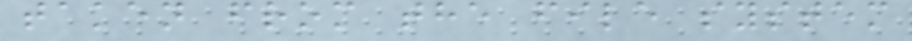taken from the file system
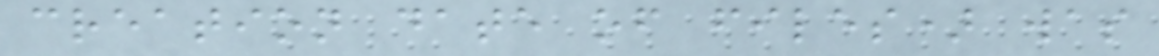creation date of files) was
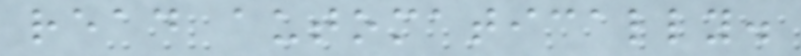read automatically.
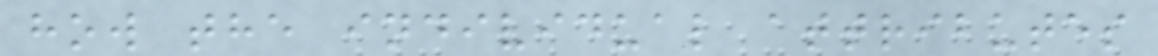how the individual attributes
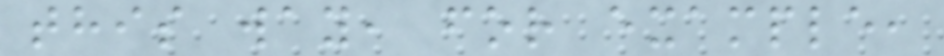this way, for example,
